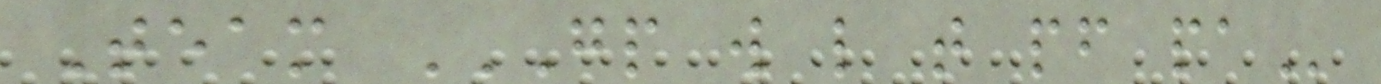Team GP W L T PF PA
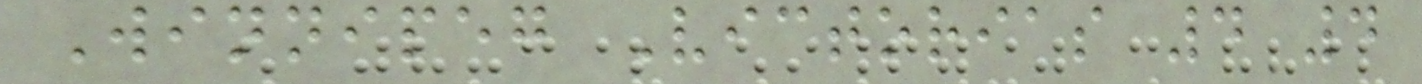Winnipeg Victorias 4 4
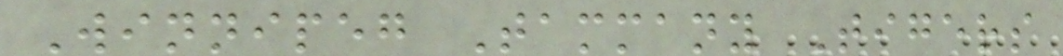Winnipeg Tammany Tigers
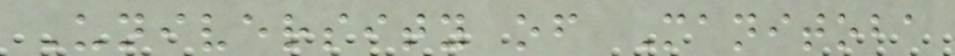University of Manitoba
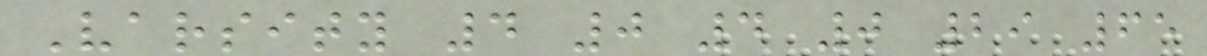Varsity 4 0 4 0 29 65
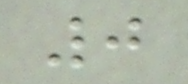0
